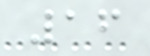16
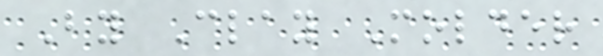By Clay Molder
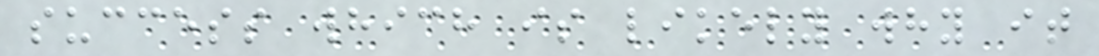success which is likely why it
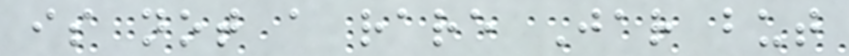is not a rare Jar but
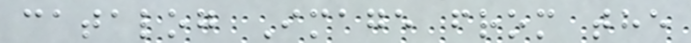catalog Image from the
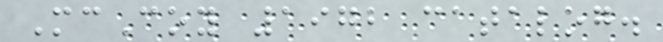McCoy 1972 catalog.
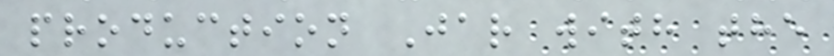production Jar with the
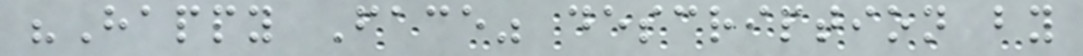"Happy Face" description by
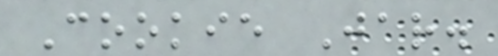Cookie Jar.
